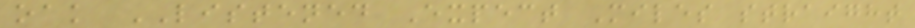oak LISTENED Expect Miles straight
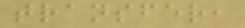transfer,
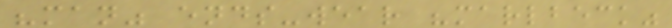"man" ends-wear "marlbeck"
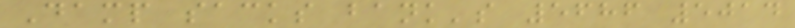Damp sacks bank's 5686 5014
